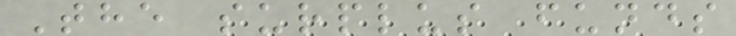The surplus funds
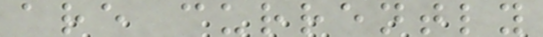are currently
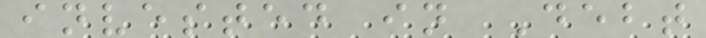invested in Debt
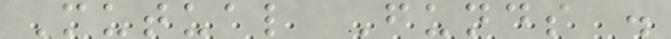Mutual Funds .
